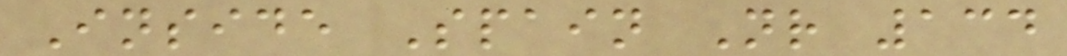Inside Spain Nr 134
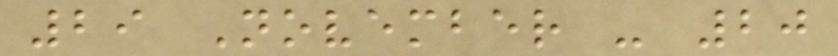29 November - 20
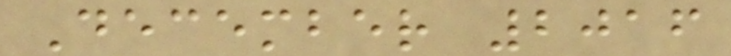December 2016
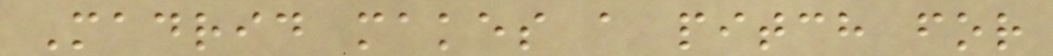Madrid makes a pitch for
